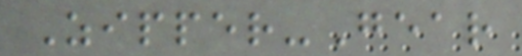Zipper-Gear
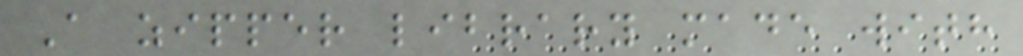A zipper library made with
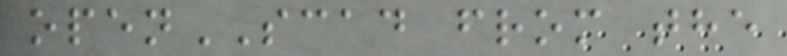openSCAD from the
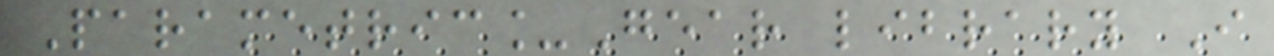Parametric_Gear library I
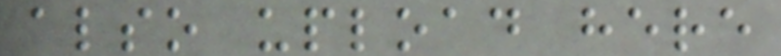also upload here
